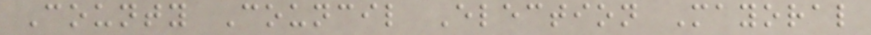County Council Election Mayoral
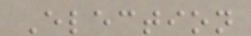Election
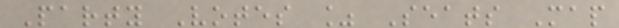Party Votes % Seats Map
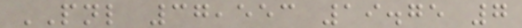PNL 37,553 19.75 7
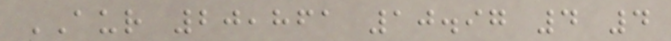AUR 20,861 10.97 4 4
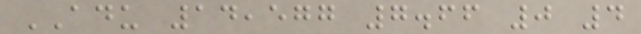ADU 14,577 7.66 0 4
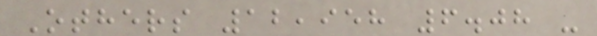Others 12,958 6.08 -
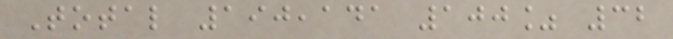Total 190,141 100% 32
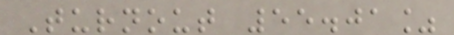Turnout 55.01%
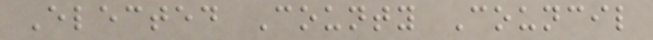Elected County Council
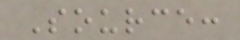Source:
